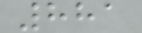881
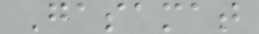Gasamat
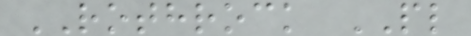ROTHROCK PL
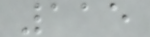115
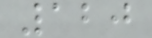120
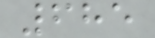685
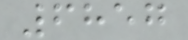6857
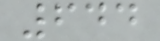644
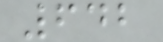642
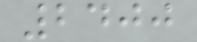2400
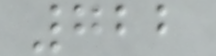722
